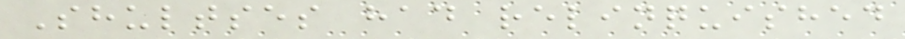Shultses had relinquished
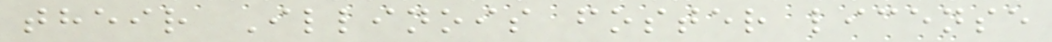their Illinois foster license
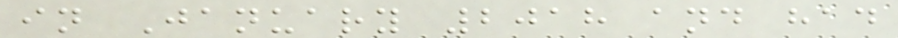in January 2018 and had
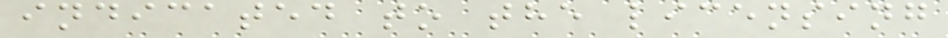indicated to the licensing
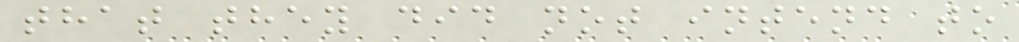that they did not intend to
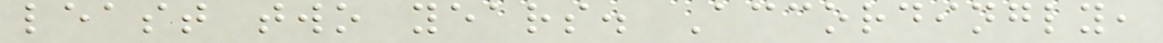least two years. Accordingly,
